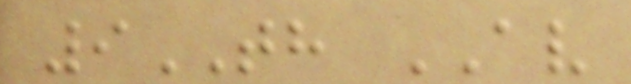9TH AV
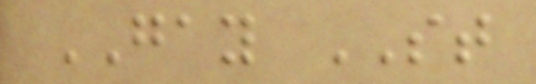GAY ST
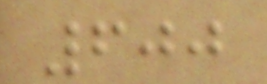600
